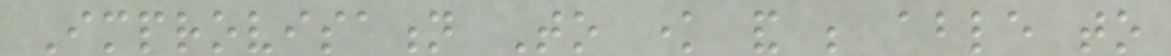Improvisation To know and be able to
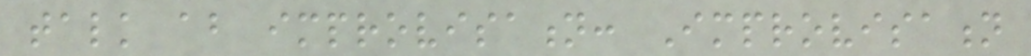talk about improvisation: Improvisation
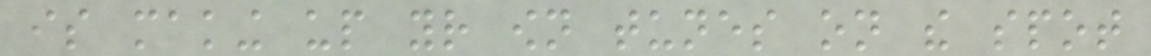is making up your own tunes on the spot
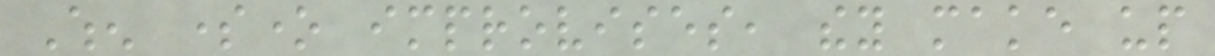When someone improvises, they make up
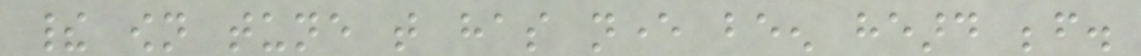their own tune that has never been heard before.
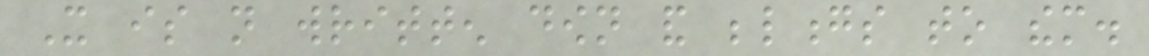It is not written down and belongs to them.
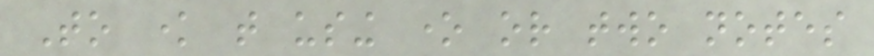To know that using one or two notes
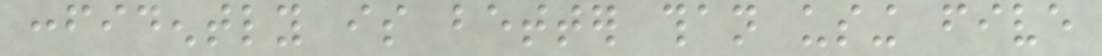confidently is better than using five
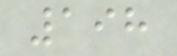198
